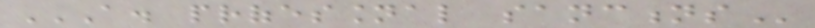A. PROFESSIONAL SANCTIONS
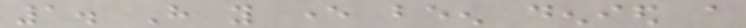1. Have you ever been denied a
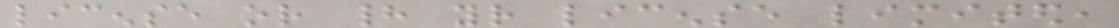license or had your license limited,
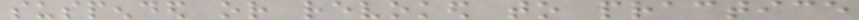suspended or revoked to practice
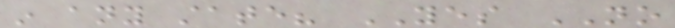in any state? YES NO
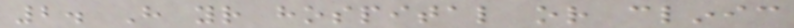2. Have your hospital or clinic
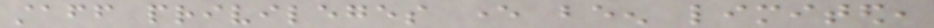staff privileges ever been limited,
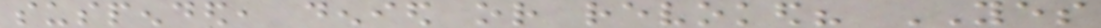suspended, denied or revoked? YES
